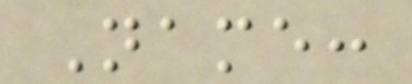Name:
